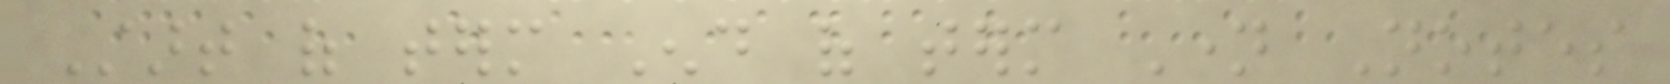Start of term End of term Name Notes
